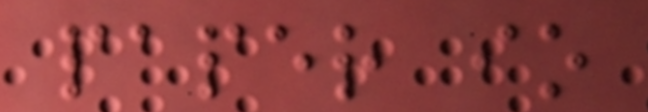paper io
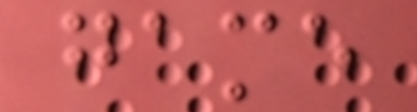game
